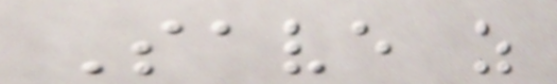Save as
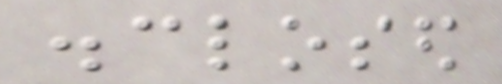disclosed
